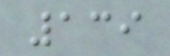139
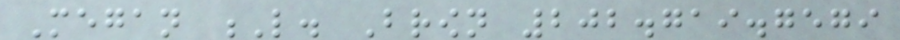Megan L. Brown 202.719.7579
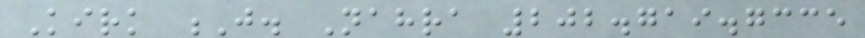Kirk J. Nahra 202.719.7335
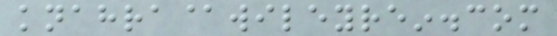knahra@wileyrein.com
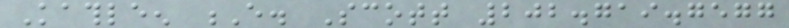Kathleen E. Scott 202.719.7577
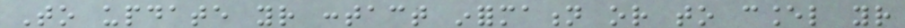To update your contact information or to cancel your
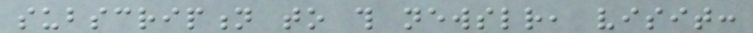subscription to this newsletter, visit:
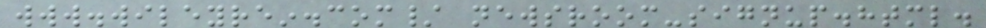www.wileyrein.com/ newsroom-signup.html.
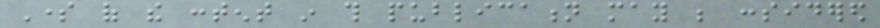Some of the content in this publication may be considered
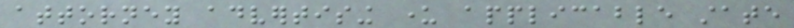attorney advertising under applicable state
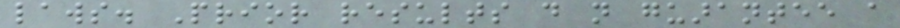laws. Prior results do not guarantee a
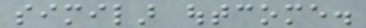similar outcome.
